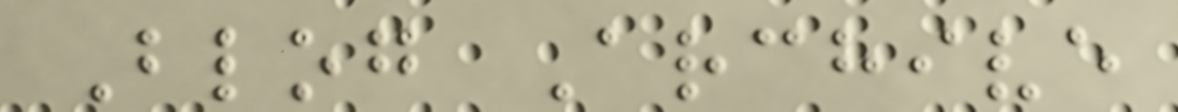Blog Archive
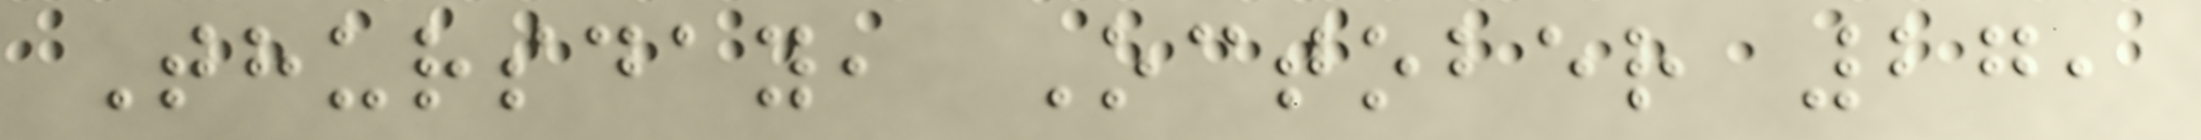Thursday, October 27,
